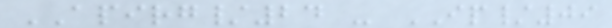APIRG/24 - IP/09
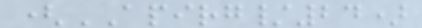(APIRG/24)
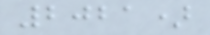2021)
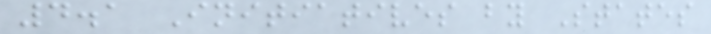4.1 Initiatives by States
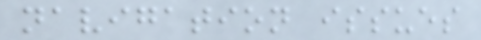navigation issues
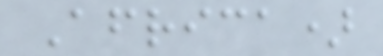Africa)
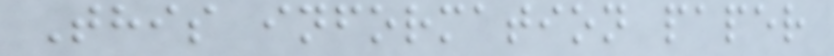This information paper
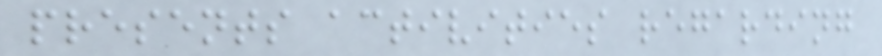presents activities regarding
